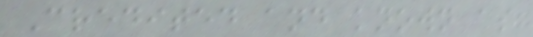Credited and known as
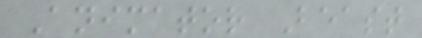Animator Beast
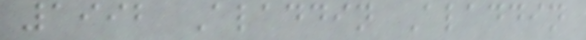1992 Aladdin Aladdin
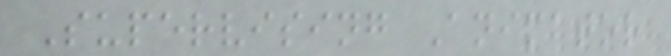Supervising Animator
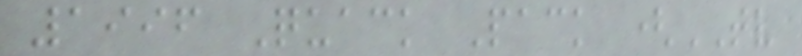1996 Quack Pack (TV
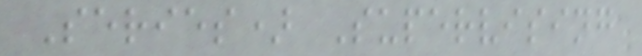Series) Supervising
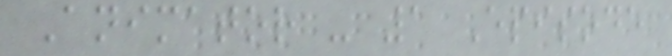Animator - 1 Episode
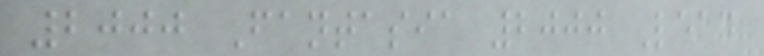2000 Fantasia 2000 Lead
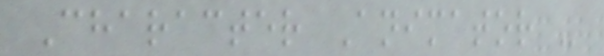Character Animator -
